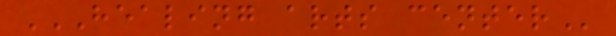HEALING ARTS CENTER
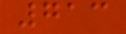713
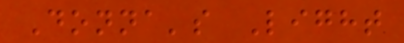Donna's Light
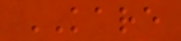KARE
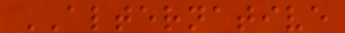ALTERNATIVE
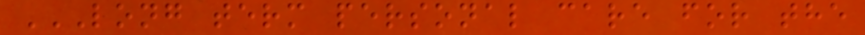LONG TERM PERSONAL CARE FOR THE
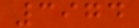3974
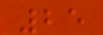25
